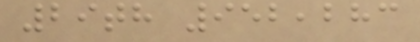29th 952,283
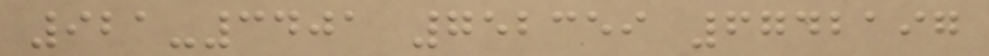921-3401 752359 6742197
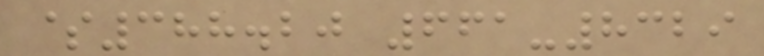$388.20 661-8329
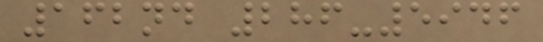162nd 286-5946
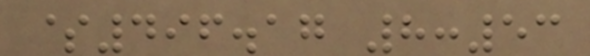$496.17 8:53
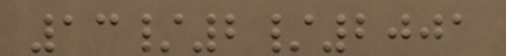13/2/2001
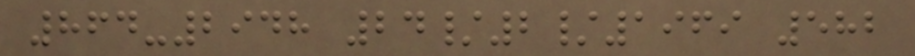864-2948 24/2/1969 582
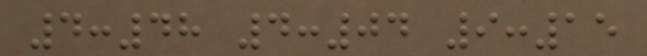4:48 4:04 9:15
